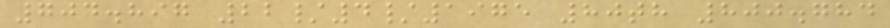704.897 22/4/1975 80th 800.784
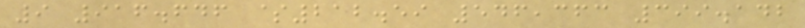9 916.646 $212.59 546,363 399.142
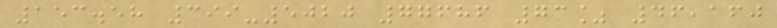153.58 399-5020 77686 73% 46,160
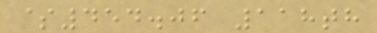$454.06 118th
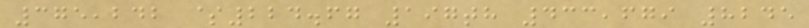375,242 $224.67 197th 433,679 8245
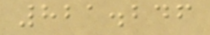821.246
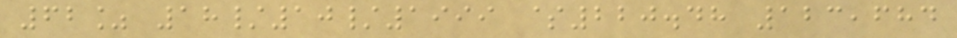62% 18/10/1999 $220.48 123,684
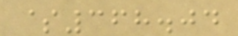$368.04
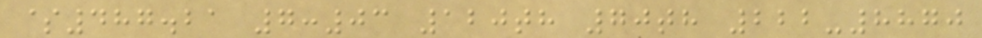$487.21 7:03 120th 70th 222-8870
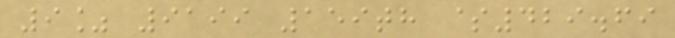9% 9199 159th $429.69
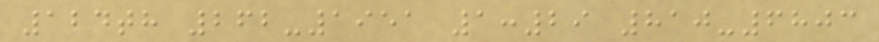124th 262-1951 1:29 810-6803
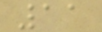11
